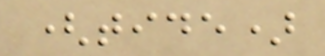(tide)
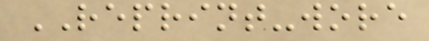REPRINT-wore
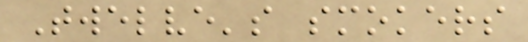Twelve's smokers
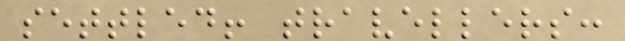settled! travellers:
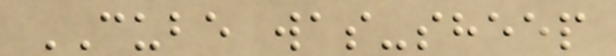CUBE was-sheep
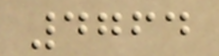4764
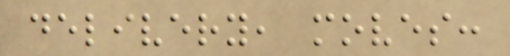delivery, moves:
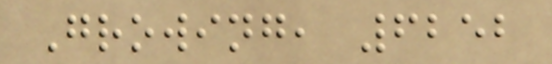Growing, 6252
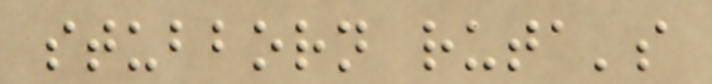stubborn ruta's
